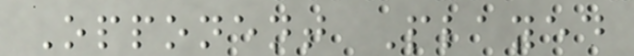Opponent Played
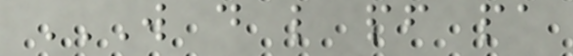W D L PF PA
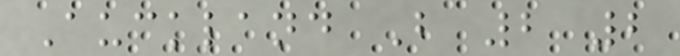Auckland B 2 2
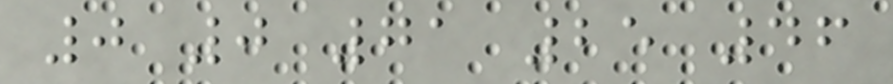0 0 71 25 46
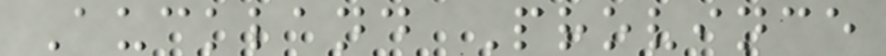Auckland Province
